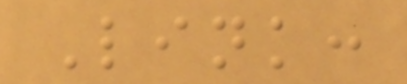Link:
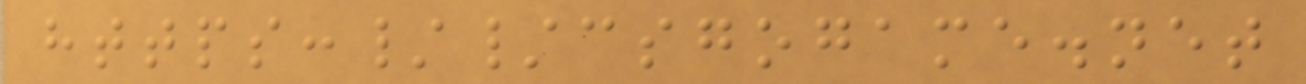https://csgogame.net
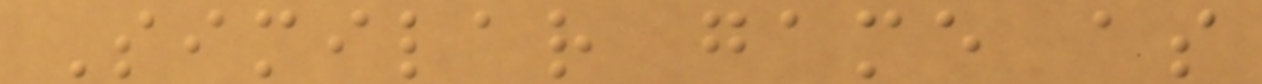Similar game as
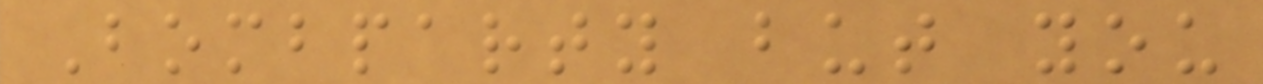Bombparty but you
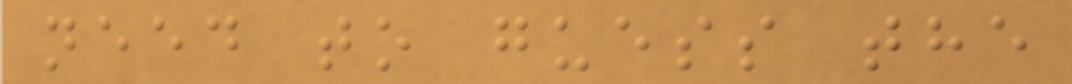need to guess the
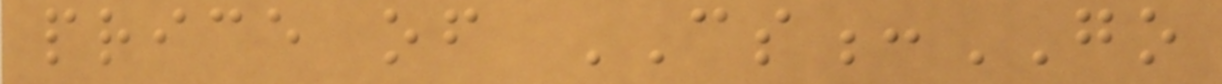price of CS:GO
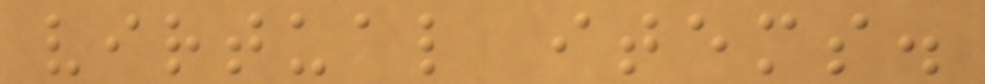virtual items.
